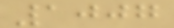1007
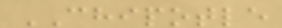CHIPOTLE
